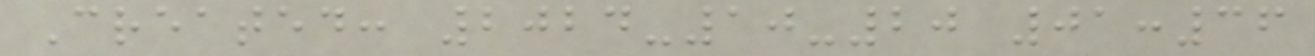Created: 2024-10-20 01:36
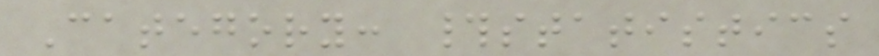Category: #statistics
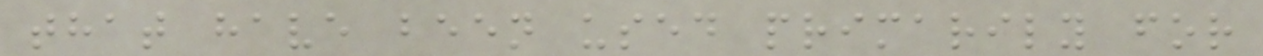that have been used primarily for
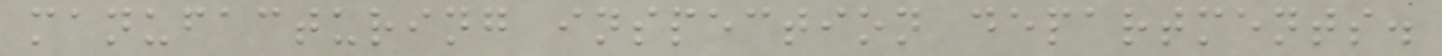manufacturing inspection departments.
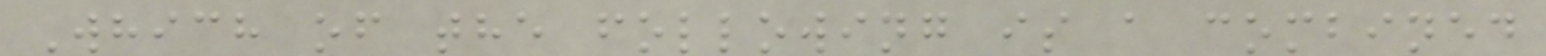Which of the following is a combined
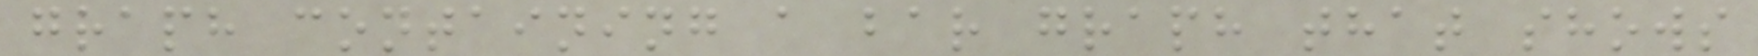graph containing a bar graph that shows
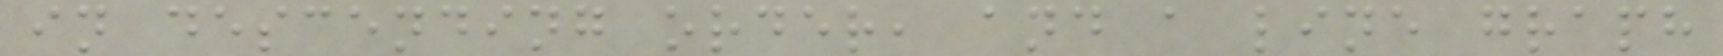in descending order, and a line graph
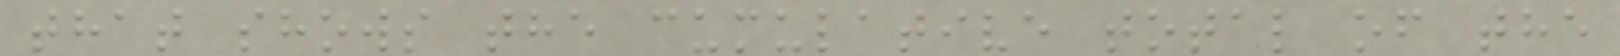that shows the cumulative total of the
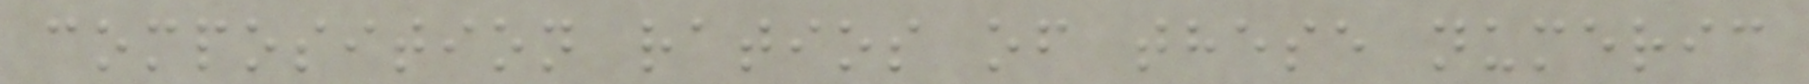composition ratios of these numeric
